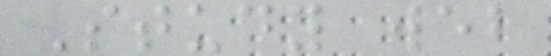Study web
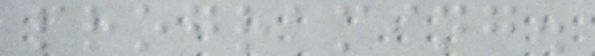programing.
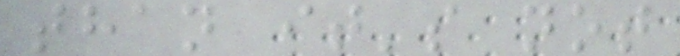than it's not
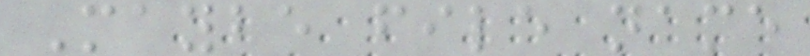Maybe file name
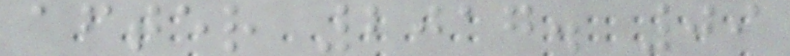after 2017. 09
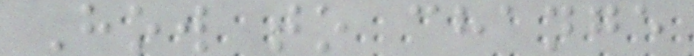How to change
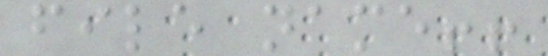file name!!
